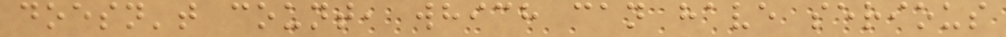doesn't count, which can have serious
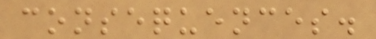consequences.
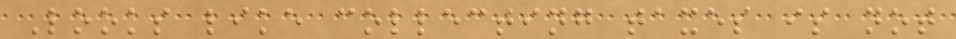Looks like collecting taxes is not
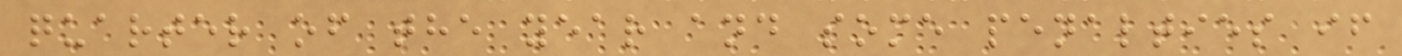quarter of the year and some penalties if
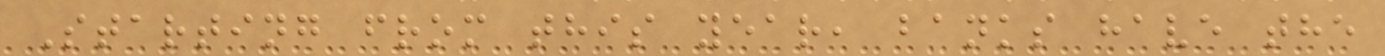Starting from this year, banks have the
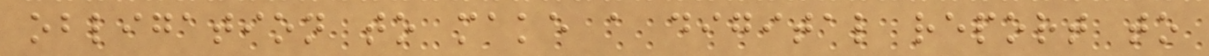obligation to make a digital report to
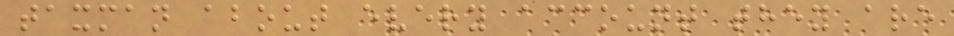taxman about every account they are
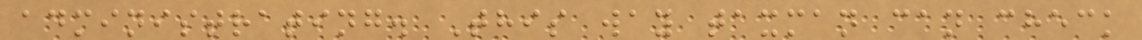administrating. This way taxman can check
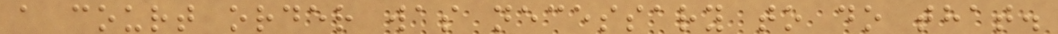a court order was necessary to do that.
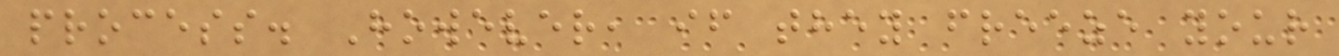process. However, if they freeze your
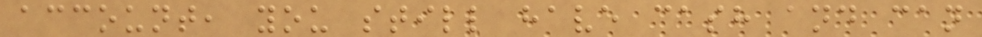account, you still have cash and can
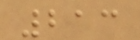213
